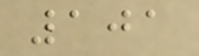101
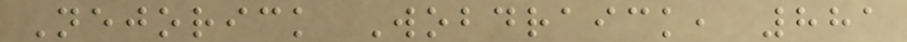Nejorick Wobdraick, 881
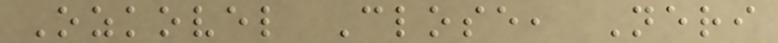Ozkovel Close, Neri
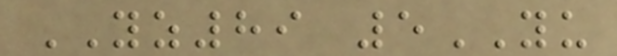YZ89 5YU
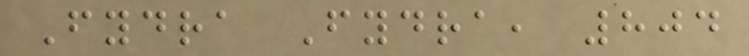Fydra Fydra, 804
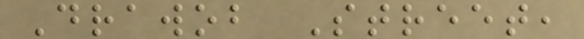Drawob Street,
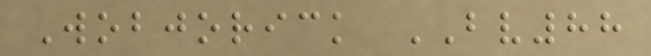Wobjorick BV88
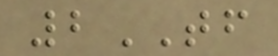2TF
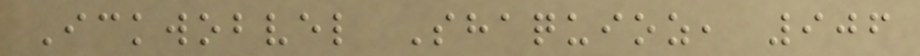Ickwobvel Shaquioz, 906
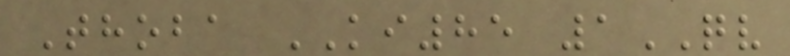Thoba KI85 1QV
